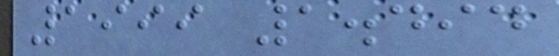1999 1.494
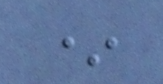*
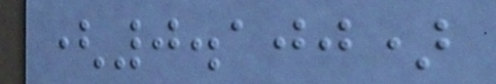(0.100)
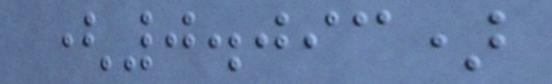(0.093)
